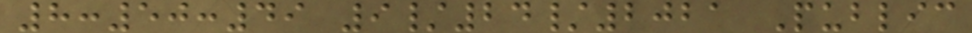8:50:49 9/24/2021 Public
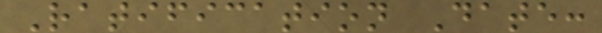Ratification Date:
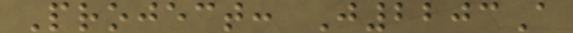Project: J2203A
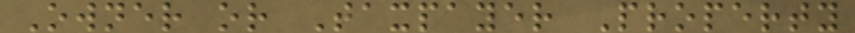Owner or Taxpayer Property
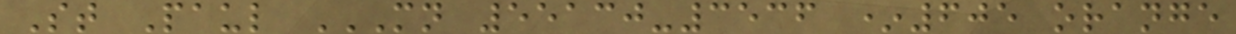St Paul MN 55130-3536 *605 ORANGE
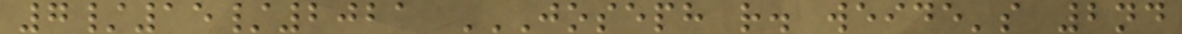7/15/2021 JOSEPH R. WEIDE'S 2ND
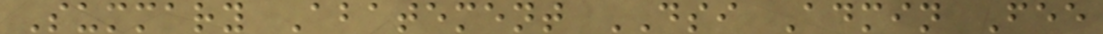Summary Abatement DSI Admin Fee
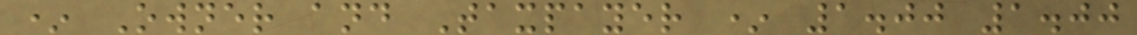* Owner and Taxpayer * 1.00 1.00
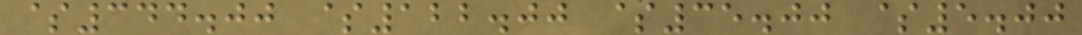$344.00 $122.00 $35.00 $5.00
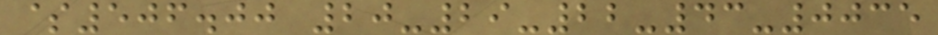$506.00 20-29-22-43-0035
